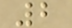2
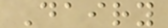Dairy
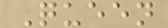Queen
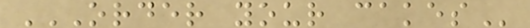ORDER YOUR CAKES
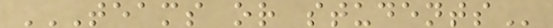TEAMS OR STUDENTS
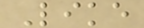Like
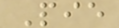Pie
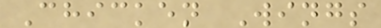Chicken Wings
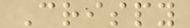Crispy
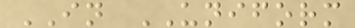IN UNIFORM
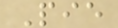Pie
